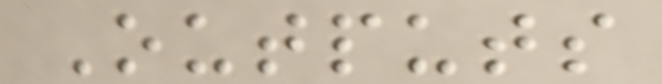Outputs
